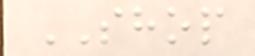SHOP
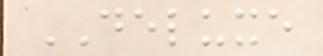DELUXE
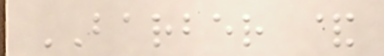BARBER &
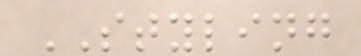STYLING
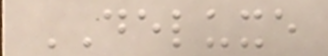DELUXE
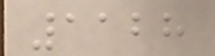1128
